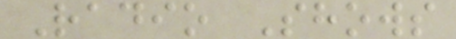Radio Shows
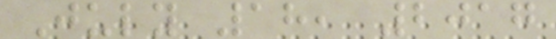July 18, 2017
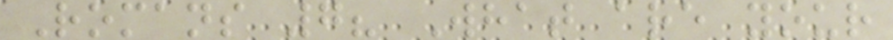Romans 7? What are your
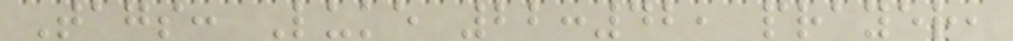Tags: Luke 22:42, prayer,
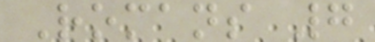Romans 7
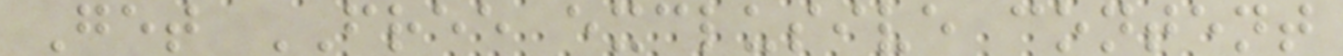Get FREE exclusive content
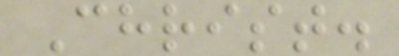Christ.
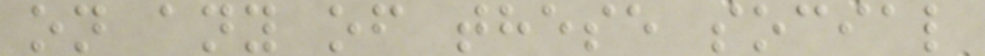on any of these social
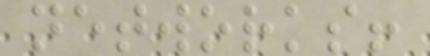networks!
